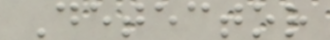Detector
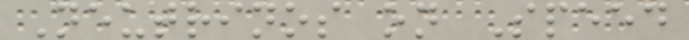Neutrinos on Speed
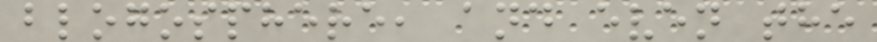blogosphere, and even the
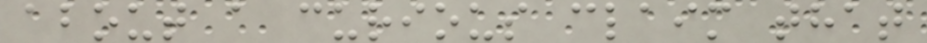about a curious claim that
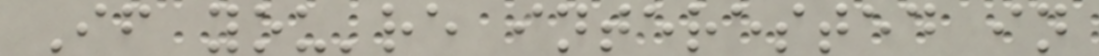If you're interested in
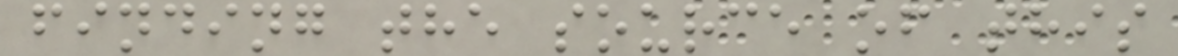finding the source of this
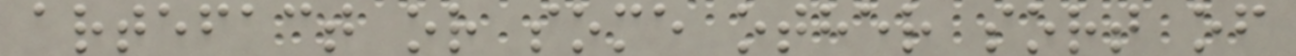artefact or some other sort of
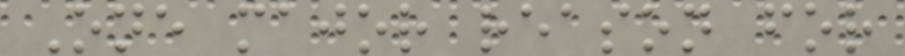One major reason for
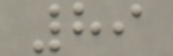89
